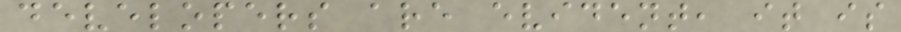developers are evident, it is
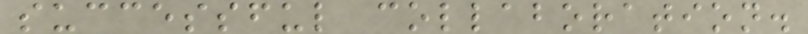successful collaboration.
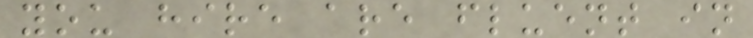you hire are fluent in
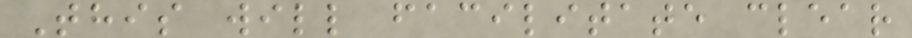This will facilitate clear
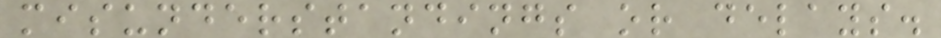misunderstandings or delays.
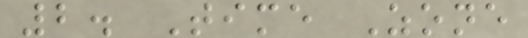2. Time Zone
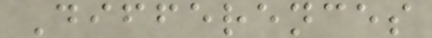Differences
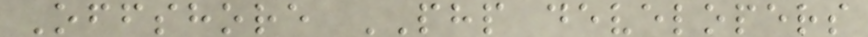Offshore PHP developers
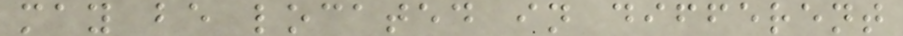may be located in different
